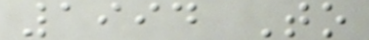1994 To
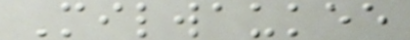Milwaukee
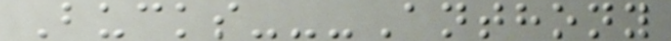Bucks---Anthony
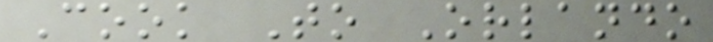Cook To Orlando
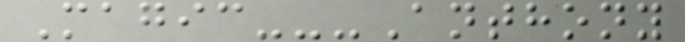Magic---Anthony
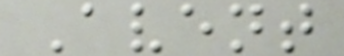Avent
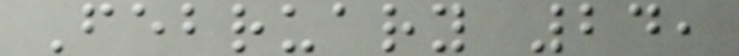February 24,
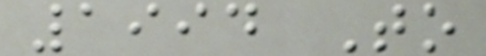1994 To
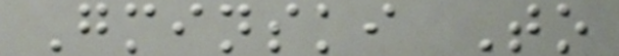Gminski To
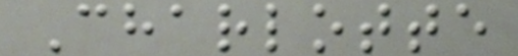Charlotte
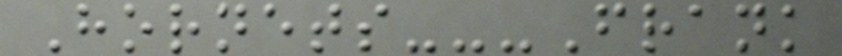Hornets---Frank
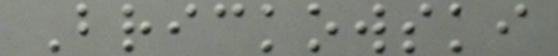Brickowski
